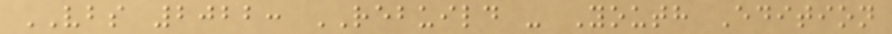VBS 2022: REBUILD - Youth Edition
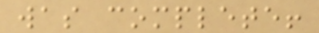was complete!
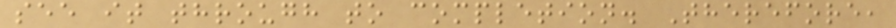see it through to completion. Therefore,
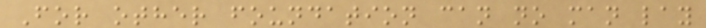For other foundation can no man lay
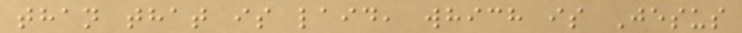than that is laid, which is Jesus
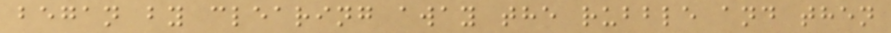began by clearing away the rubble and then
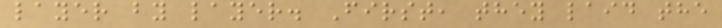layer by layer. First, they laid the
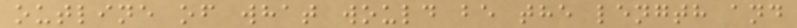outline of what would be the length and
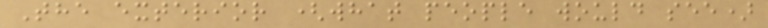The exterior (what people would see)
